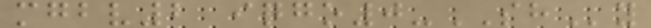mgbv2 iqgo0-SHy
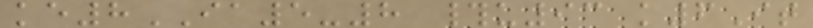ke8IA5-8 #u93 k6It
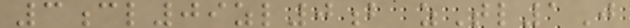3cl09zl0b zTl1J
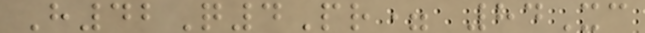H42Q4Pr= 84Xc
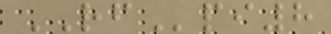RFpi8
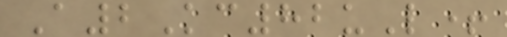A2Kc82uL+
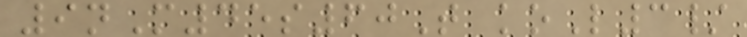9nM45s60T koL3/
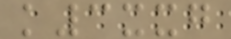k3xxg
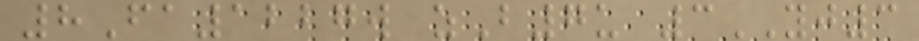8Fa1227w zB7u 3YJ3
